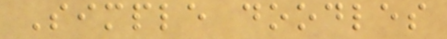Simple doodles
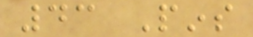43 Pins
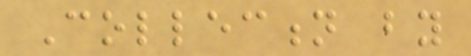Collection by
